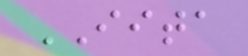IITA
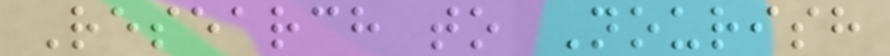Research to Nourish
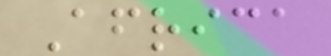Africa
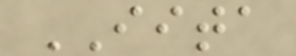IITA
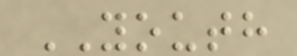YOUTH
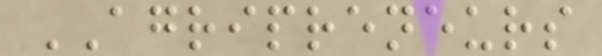AGRIPRENEURS
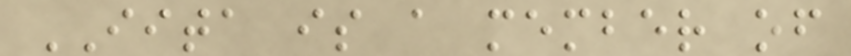IITA is a member of
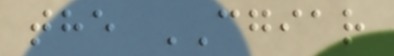the CGIAR
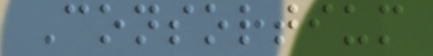Consortium
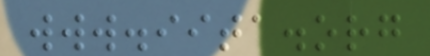www.iita.org
